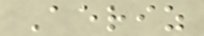Aeriz
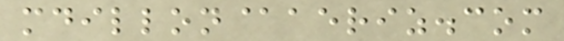mdillon@aeriz.com
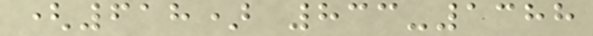(618) 833-1388
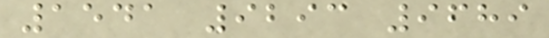1541 9293 9689
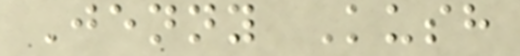Jenny Kush
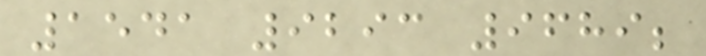1541 9293 9689;
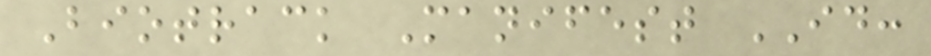Biotrack Manifest ID:
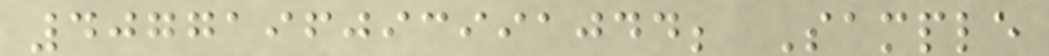4077196093991044; Sample
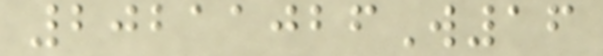20211026W16
